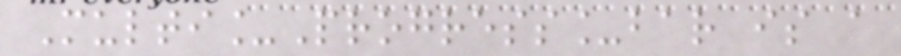Multi_Progress_bar is a
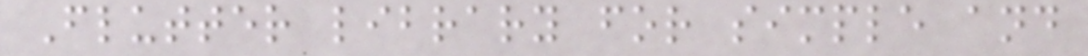Flutter library for simple and
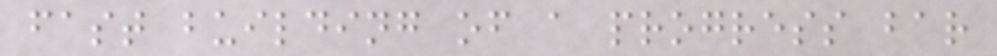fast building of a progress bar
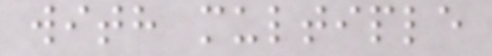with multiple
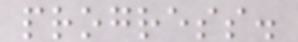progress.
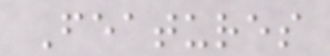Features
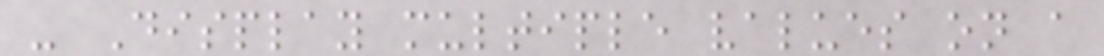- Display multiple values on a
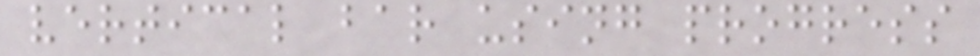vertical bar using progress
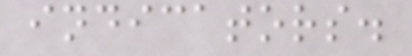indicators.
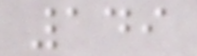149
